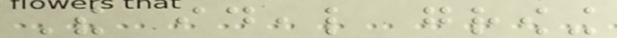The ideal growing
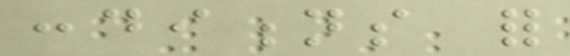conditions for
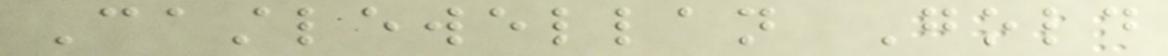Castlewellan Gold
